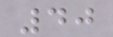40
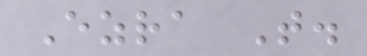Ezra T.
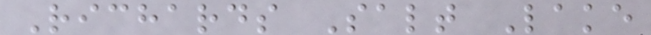Richards Salt Lake
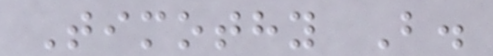Timothy B.
